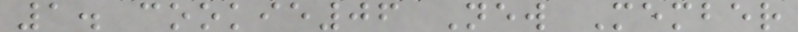1. cookie06 New Member
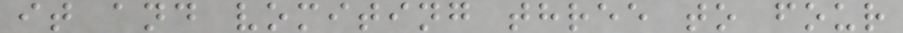it and vomiting three to four
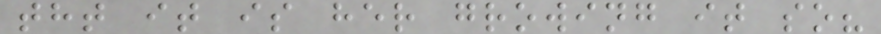tht it is her growing it so?
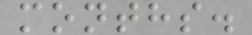months.
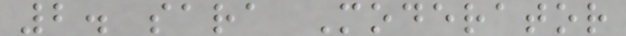2. sara Moderator
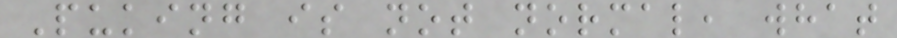Puking is not normal, what
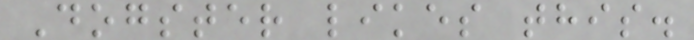Dogster likes this.
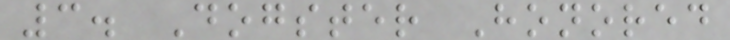3. Dogster Honored
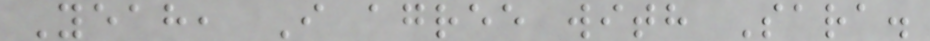Yeah, I agree with Sara.
